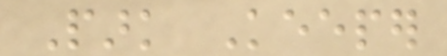Park Keeper
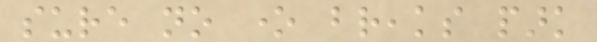sure no one breaks park
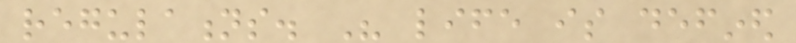regulations. His life is defined
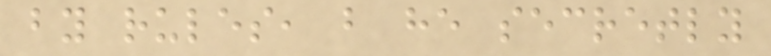by rules, but he secretly
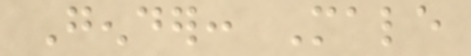Gender: Male
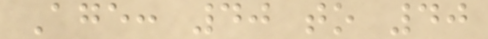Age: 40 to 40
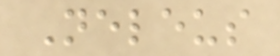Neleus
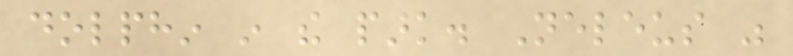dolphin in the park. Neleus was
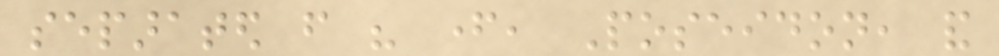separated from his father, Poseidon, and
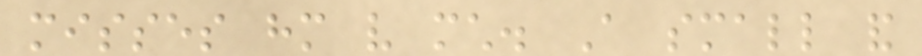misses him very much. A small and
